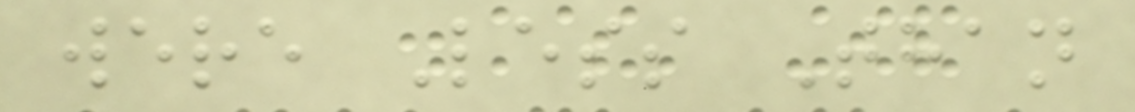were Less Than
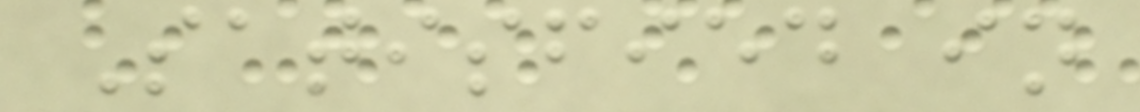Satisfied in
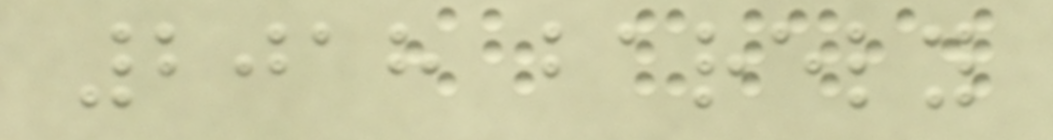2018 barely
